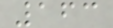163
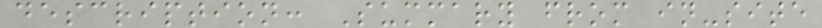description: Summary from in-site
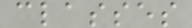classes
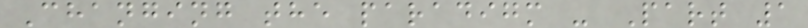Changing the paradigm - Part 1
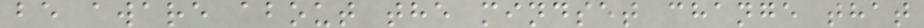be aware about the mindset change that
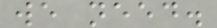we need.
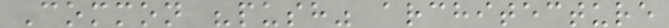Common "push" architecture
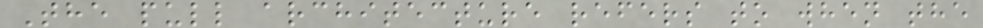The pull architecture refers to when the
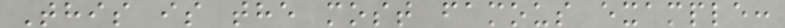This is the most famous example:
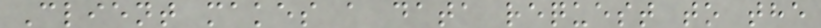Client makes a data request to the
